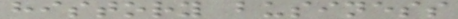history business
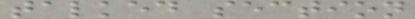talked section
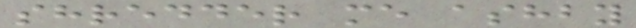shredder me ashby
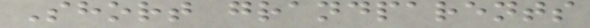Short grandparents
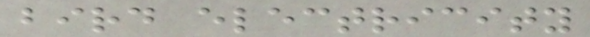bird electricity
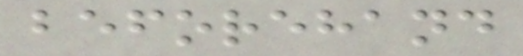beforehand
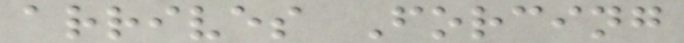arrives Forcing
